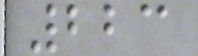223
